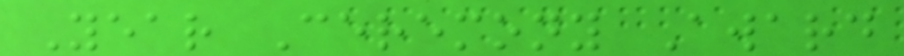Year Ceremony Award
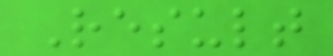Result
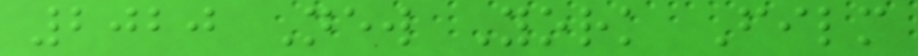2020 New York Film
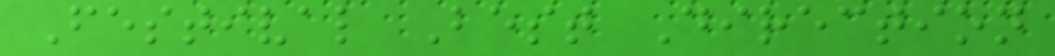Festival Best Direction
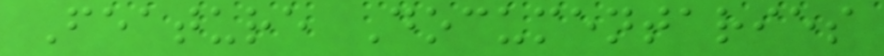Feature Documentaries
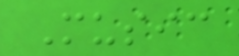Music
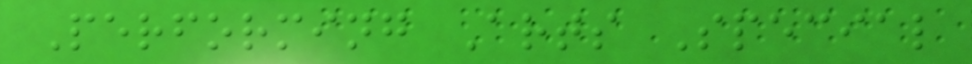Performing Arts Special
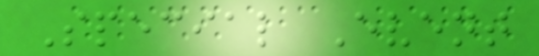Special Event
